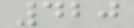420
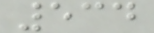534
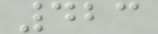423
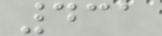431
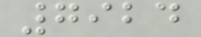7924
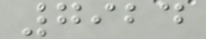7924
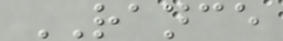RANCE
